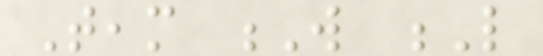Team W L
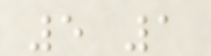5 1
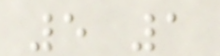5 1
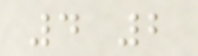4 2
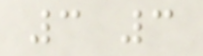3 3
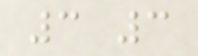3 3
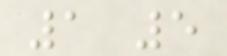1 5
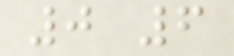0 6
